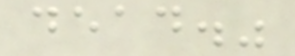dead."
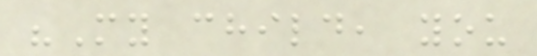"My child, you
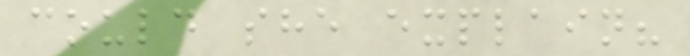could she explain?
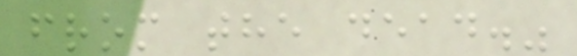from the dead."
